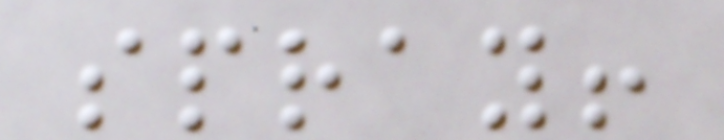spray!
